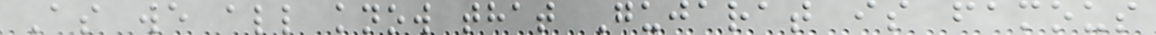As we all know that Gujarat is famous
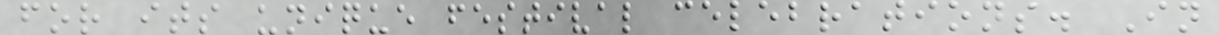for its unique festival celebrations. In
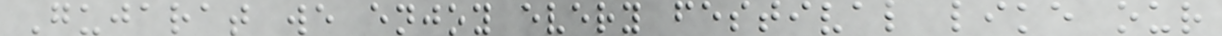Gujarat we enjoy every festival like our
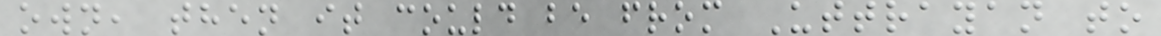own, then it could be from Uttrayan to
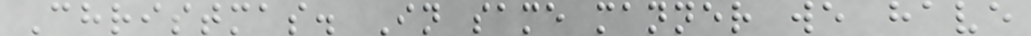Christmas. In same manner we have
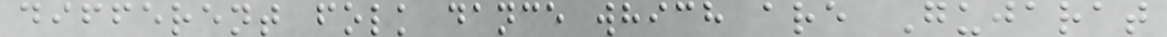different folk dance which are Gujarat
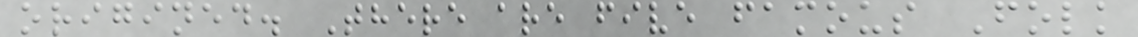origined. There are five famous Folk
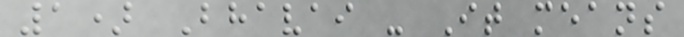1) Bhavai - It means
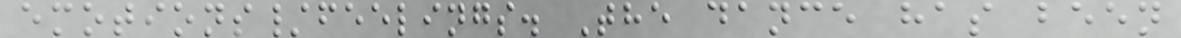emotions/feelings. The dance has been
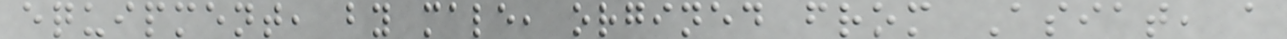equipment, by male, orgined from Asiat, a
